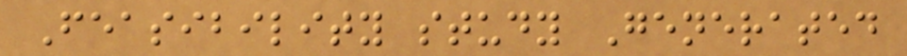Feasibility study Generated
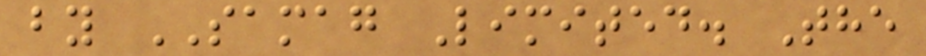by SAMAG Limited. The
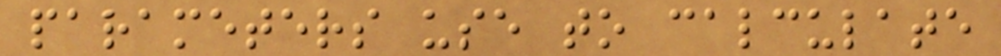parameters use to calculate
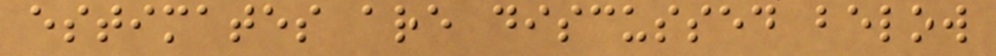estimates are discussed below
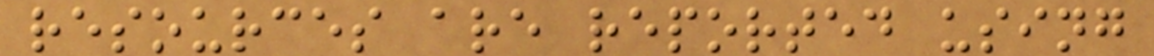resources are reported using
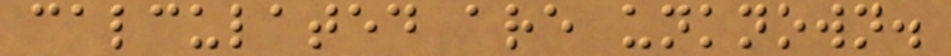calculated are unknown.
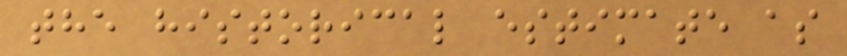the historical estimate as
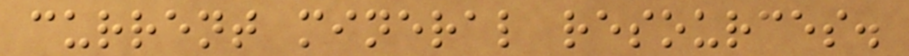current mineral resources.
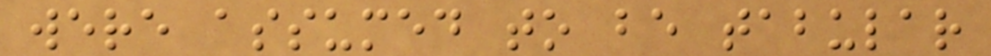were assumed to be tabular
